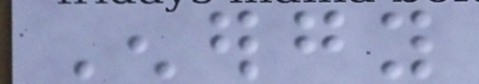Energy
